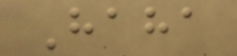Haha
